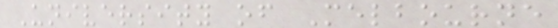University of Melbourne
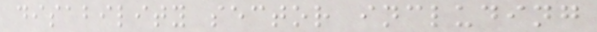disability sector including
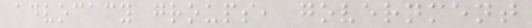advocacy groups, government
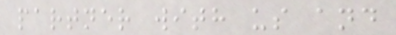partner with us and
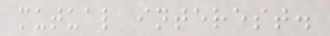mutual interest.
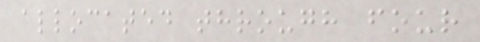allocated through four
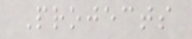Projects
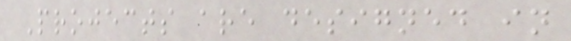Projects are designed in
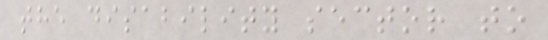the disability sector to
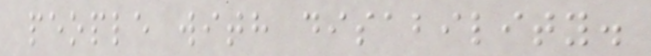people with disability.
